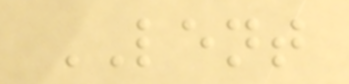LENT
